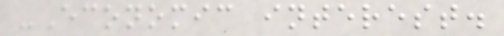-Economic interest.
